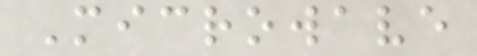Microwave
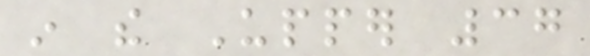in the Upper 37
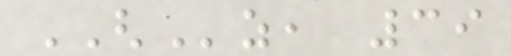GHz, 39
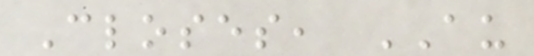Closes, AU
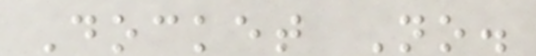Docket No.
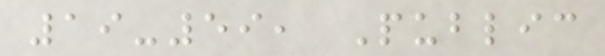19-59, Public
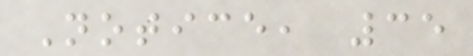Notice, 35
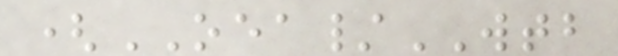(OEA/WTB
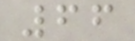66
